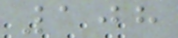108
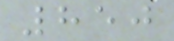850
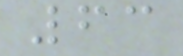63
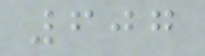607
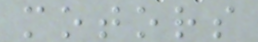motors
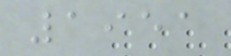1951
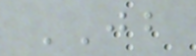JB
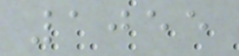1055
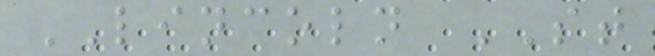LINCOLN ST
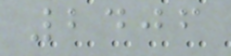2406
